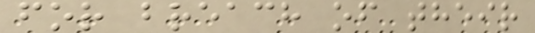for breach of their
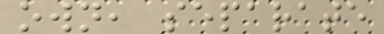own, separate
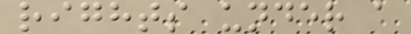rights under a
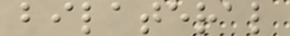bilateral
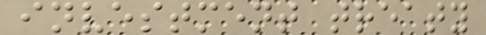investment treaty
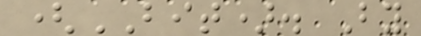(BIT). By
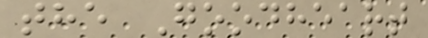the Goodheart
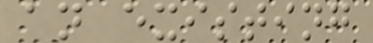an existing
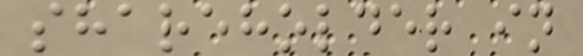shareholder in
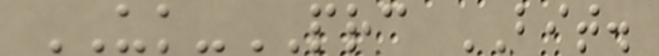UK-PRC BIT.
